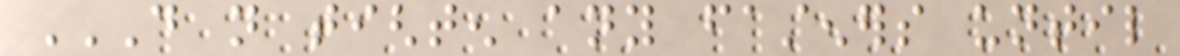DO NOT TIGHTEN ANY FASTENERS UNTIL
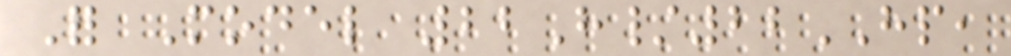For Model 22H/22HP,
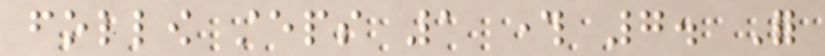follow steps 1 through 7. For
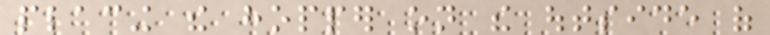placing the hopper on the outside of
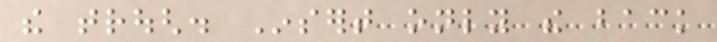the trough. Insert only the back
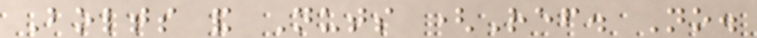Bolts and Nuts (Ref. No.
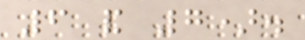6 and 7).
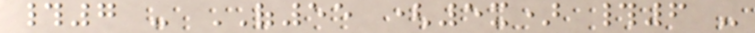#7 - OF55 (5x) #6 -
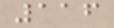116
